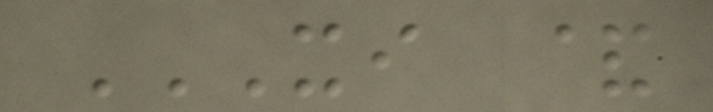XI &
